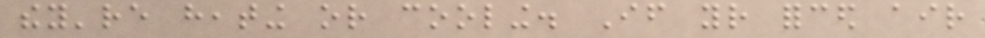they're heating or cooling. If your forced air
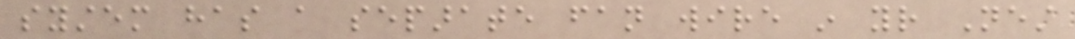system has a separate fan wire in your Nest
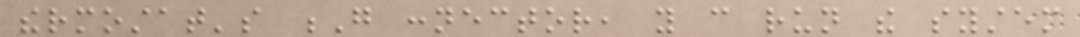thermostat's G connector, you can run the system
